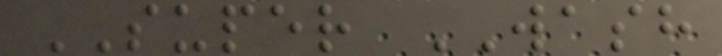SUPER WASH
